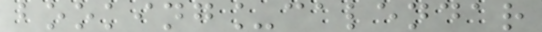booking_calendar
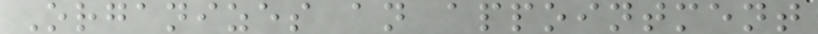Organizes an appointment
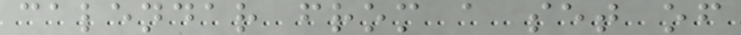calendar from a set of
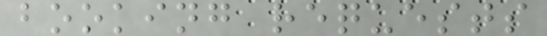booking requests
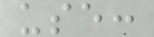use:
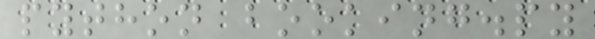python booking.py
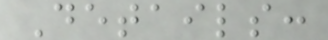Details:
